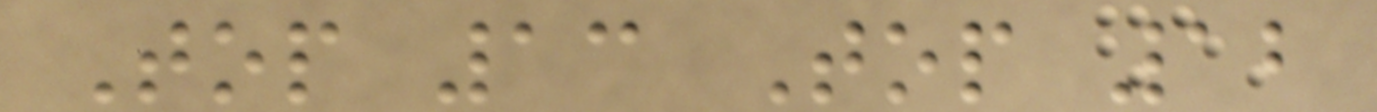Top 13 Top 12
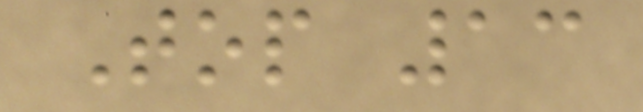Top 13
